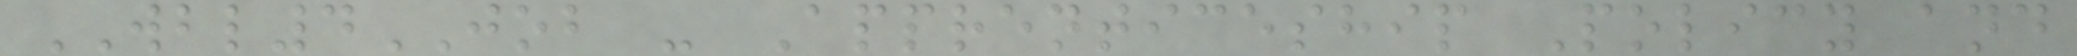WBL4JOB - Apprenticeship Policy and
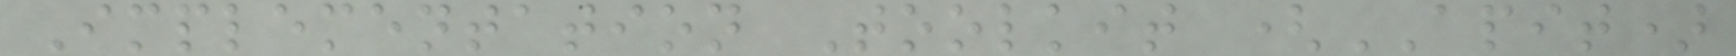Implementation Toolkit (APIT)
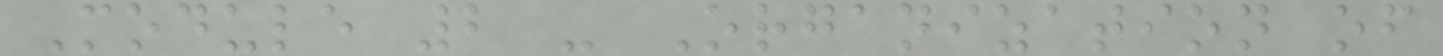Module 2 - Organization of
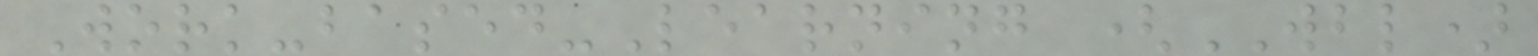Work-based-Learning (WBL)
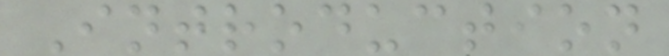Introduction
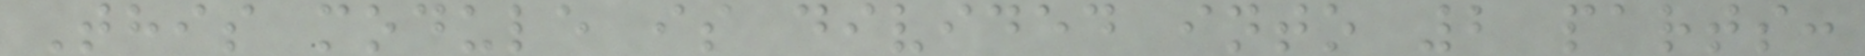This module is divided into 2 parts:
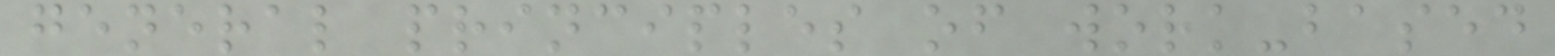general principles of work-based
